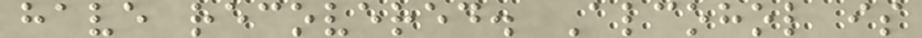have recovered. Alcohol is
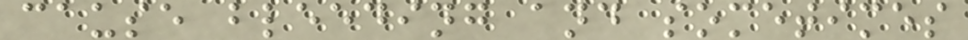cause bleeding and sometimes
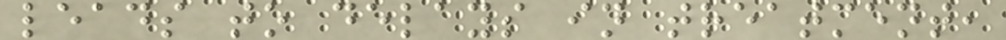leads to delays in treatment,
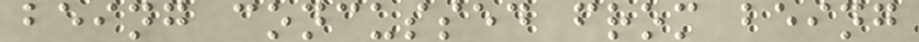being concussed from being
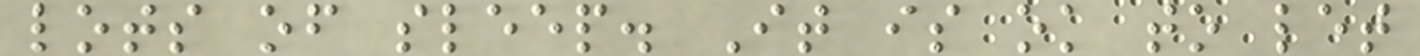lots of sleep. It is ok to let
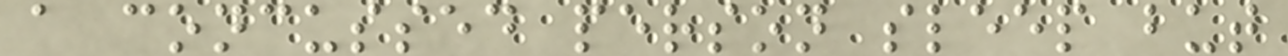a concussed person sleep but
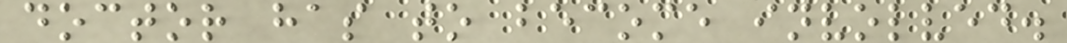doctor has to become involved.
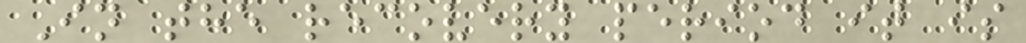In the recovery period it is
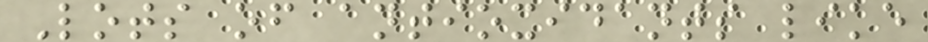Lots of antioxidants like
